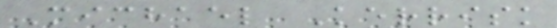Michael Kerrisk
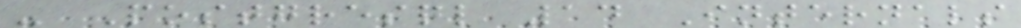- Postgresql 14 Internals
